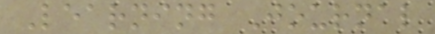Learning Journal
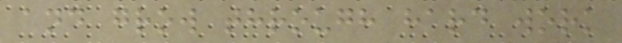and grow through hard work
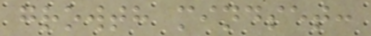growth mindset:
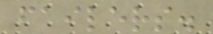failers.
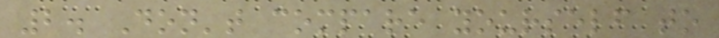2. Don't compare yourself to
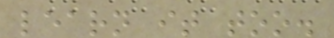learn it too.
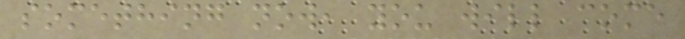something now, you will come
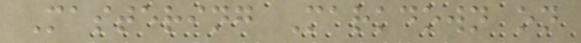Mastering Markdown on
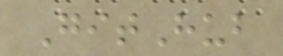GitHub
